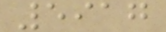5917
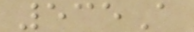535A
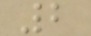2
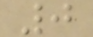0
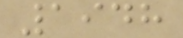1948
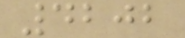4202
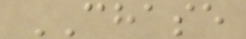CHASE
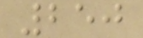250
